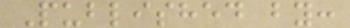Published by:
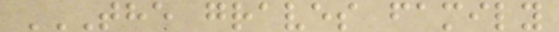THE GRAVES FAMILY
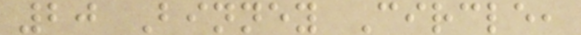20 Binney Circle,
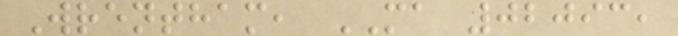Wrentham, MA 02093,
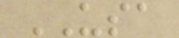USA
